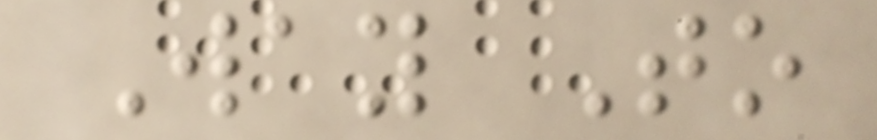Way To
